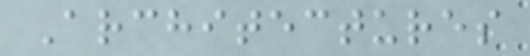Architectures
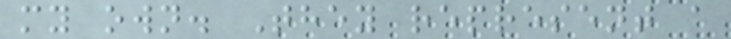my own. They represent a
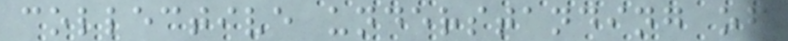collective understanding of
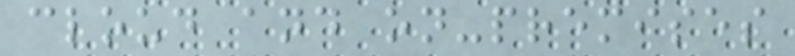cloud and on-premises
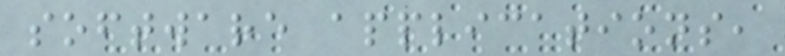software applications,
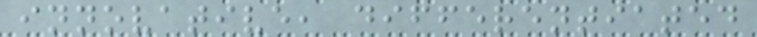innovative, differentiated
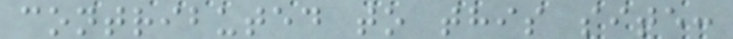contributed to this site:
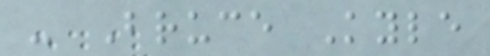- Bruce Kyle
